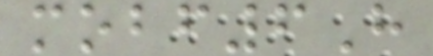mobf6H
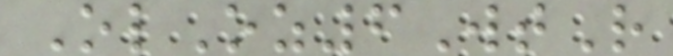OlOz6WtR
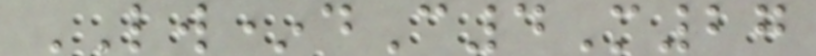LW*dC4M27
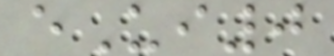eUi0
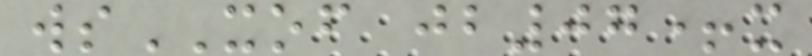wsXOF jb07+x
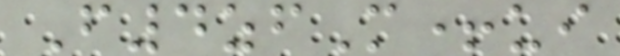F4zfM+ui
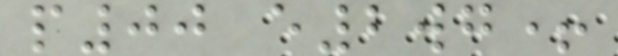p00 e2wg+
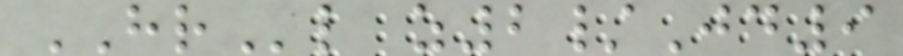HRl z2/Jd9
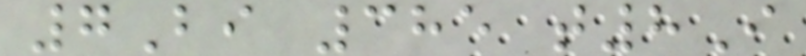7Bi 385 t8I
